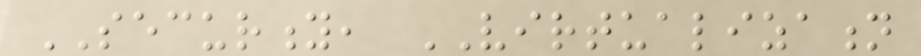SECURITY, VIRTUALIZATION
